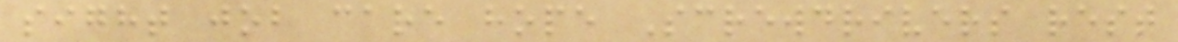sight job care hope Screwdrivers rest
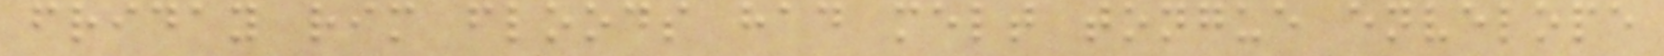friday rim floods had melt tongue envelope
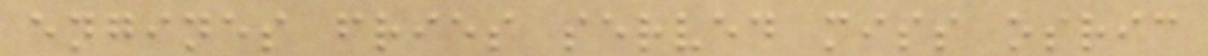engines fries served miss osric
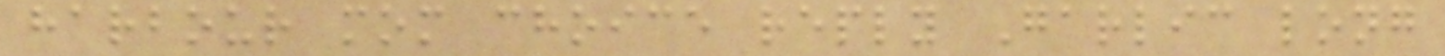harbour mom choice reply Garlic long
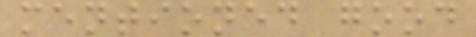mentioned good
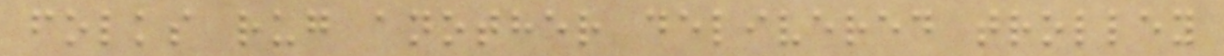folks rug another delivered trolley
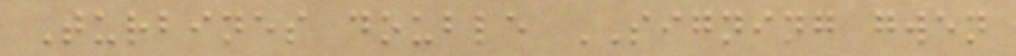Turbines double SIGNING gwen
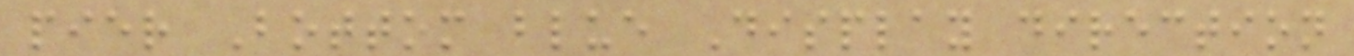pier Bottom blue Display direction
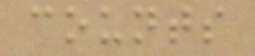counts
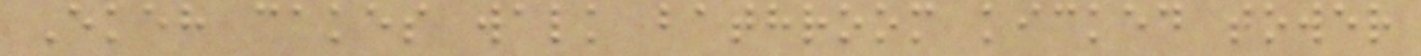Ekeh cakes walk bathroom kicked tower
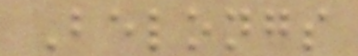Belongs
